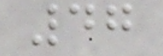47
